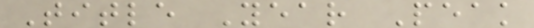Title Year Peak
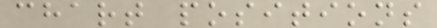chart positions
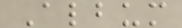Album
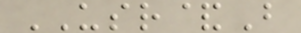USR&B
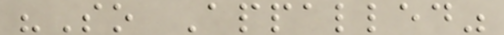"So Appalled"
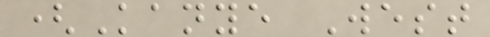(Kanye West
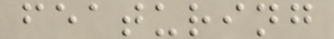featuring
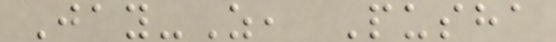Jay-Z, Pusha
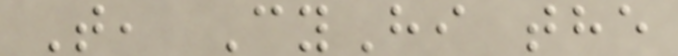T, CyHi the
